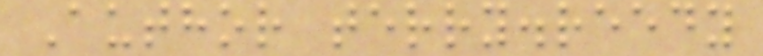Author terry.reedy
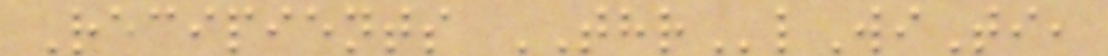Recipients THRlWiTi,
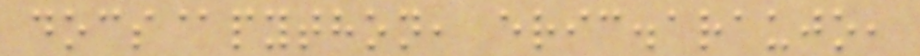docs@python, eric.araujo,
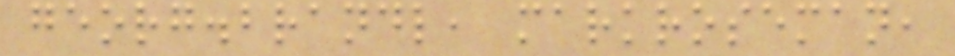georg.brandl, markroseman,
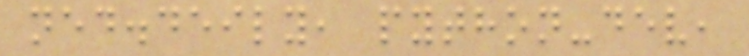ned.deily, python-dev,
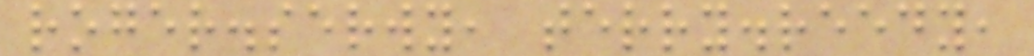roger.serwy, terry.reedy,
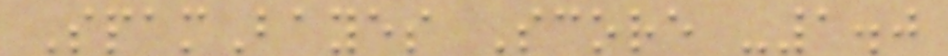SpamBayes Score -1.0
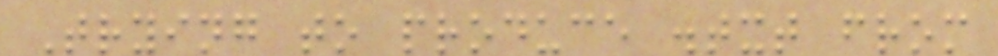Trying to produce .txt from
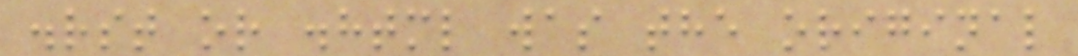.rst or .html was the original
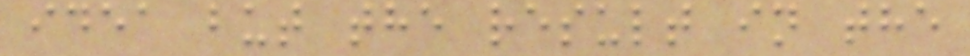idea but the result in the
